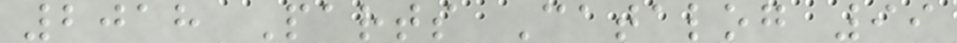2018 Parts Catalog 99
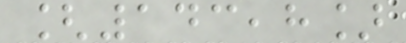[143,8]
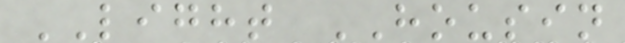LIGHT HOUSIN
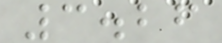3.26
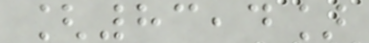[83,4]
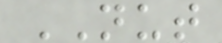NUT
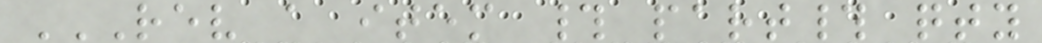REV A ITEM # PART# QTY
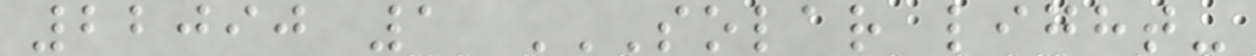22090 1 SOLAR LIGHT-
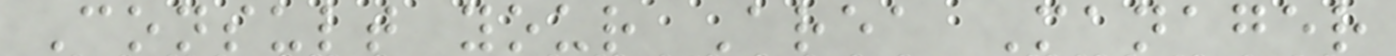Consult your Area Manager
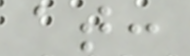at:
